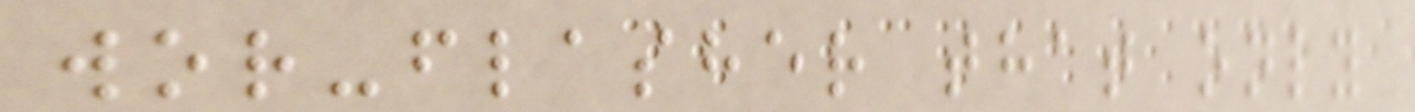wor-flasher that only
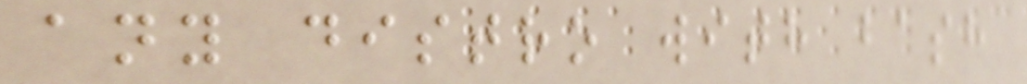any distro with bash
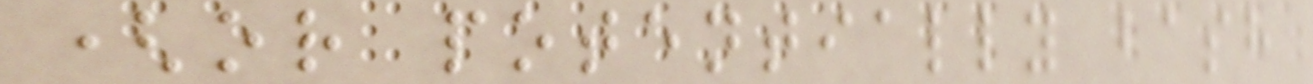(or potentially bash
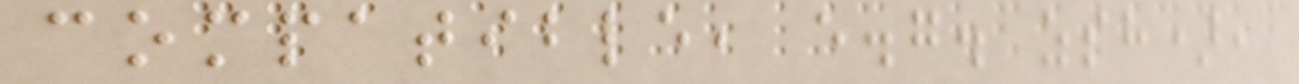compatible, e.g. zsh),
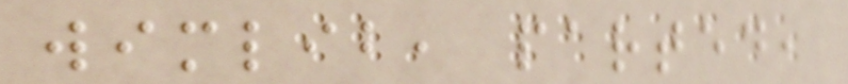wimlib, parted,
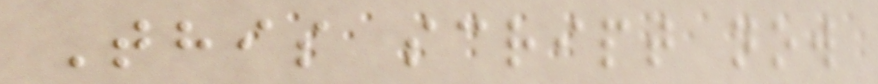This script now
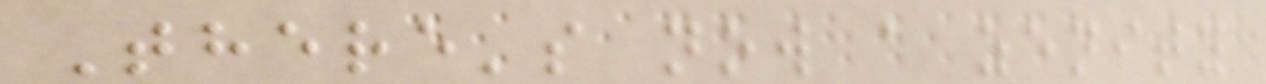There's now a zenity
